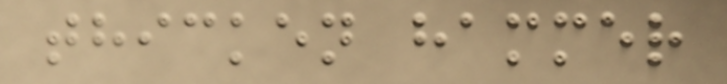thicken hammer
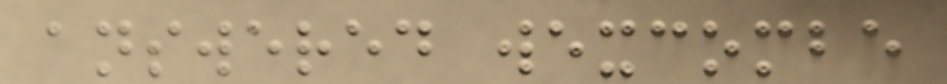answered wexcombe
